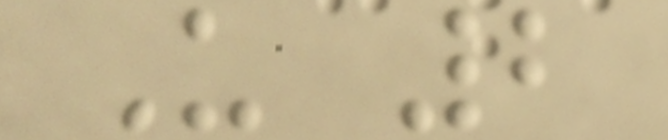U 2
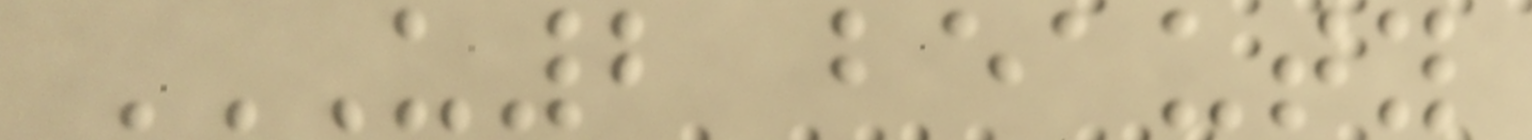U2 BEAUTY
